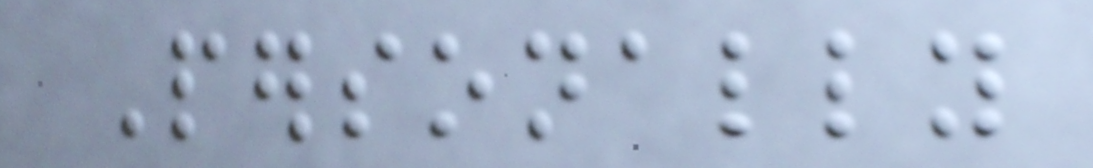Personally
